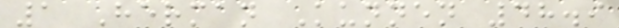1 Herman Kunnen 48.9
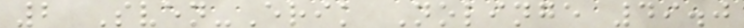2 Sven-Erik Nolinge 49.0
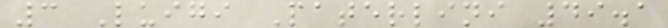3 Luigi Paterlini 49.1
